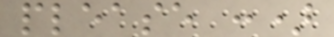please :)
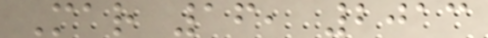Mar 16, 2013
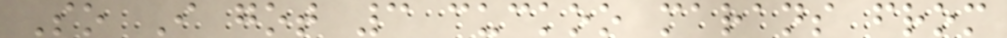So I got 3 cuckoo marans from
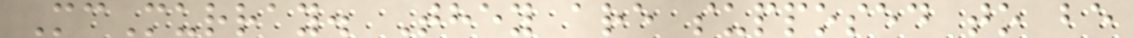McMurray. They are supposed to be
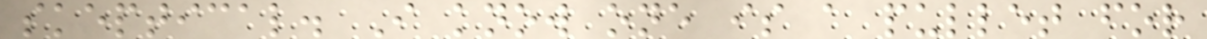skeptical. I know one is a pullet for
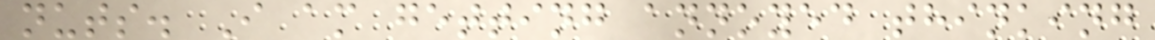nuts. I am getting annoyed thinking
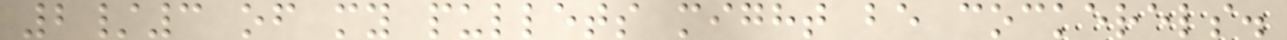2/3 of my pullets might be cockerels.
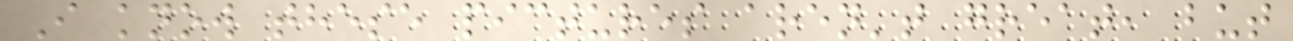I know these pictures aren't great, but
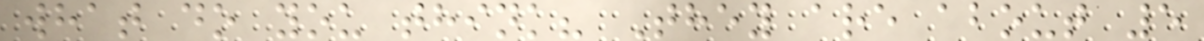what do you think? They are about 5
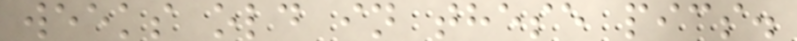weeks old in these pics.
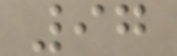97
